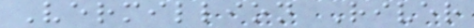Vermillion River
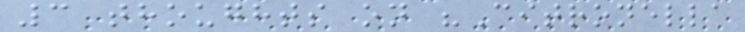3 thoughts on "Citronella
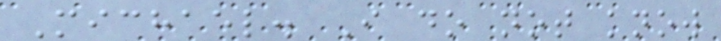Michael. I do not know
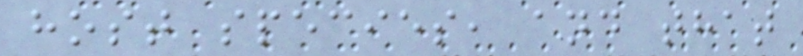host species, and that
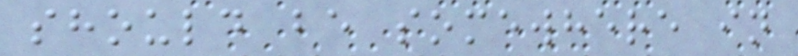should be somewhere in
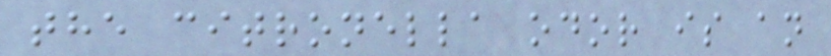the citronella odor is an
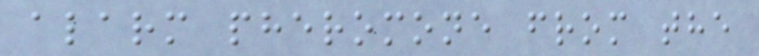alarm pheromone from the
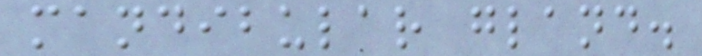mandibular gland.
